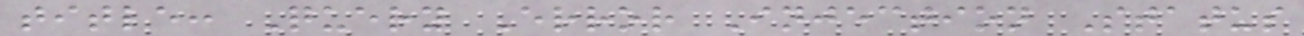title: Query Error Injection Status
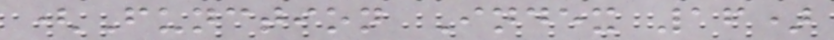(Function Index 16)
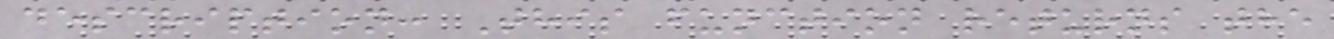description: This function returns the
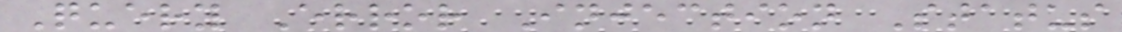Query Error Injection Status
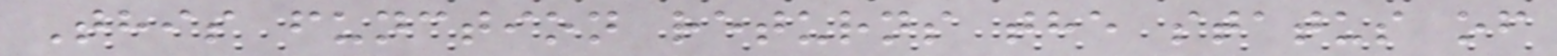This function returns the status of
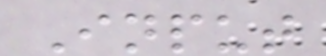Input
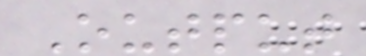Output
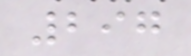297
